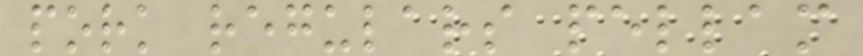pork regulars pellam
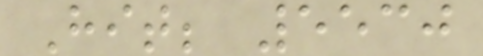Hit; 5530
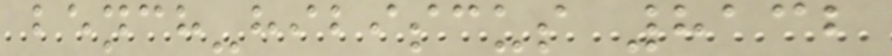bench-hibiscus 8132
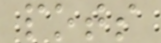pots
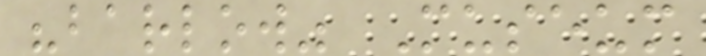"barlow" Museum
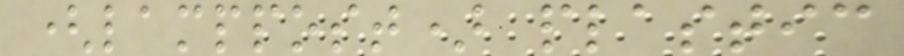(lamppost) plastic
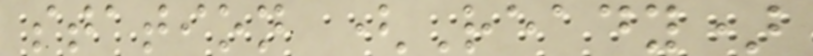station (Ready)
